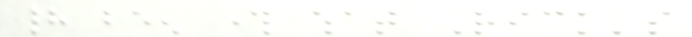had been through what Rick's
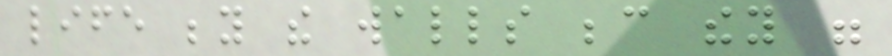life beyond the walls because they were
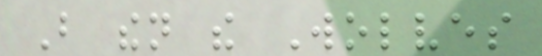But then the Wolves
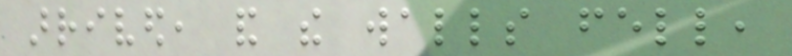arrived, and the walls fell,
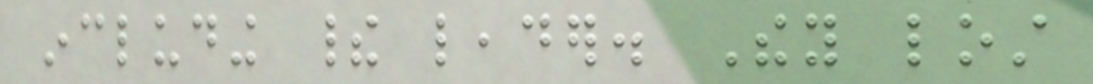including their leader. They lost
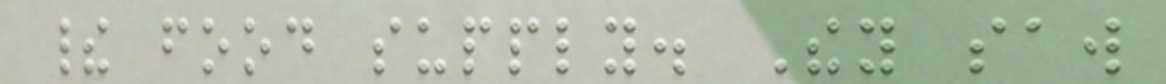their food supply. They saw
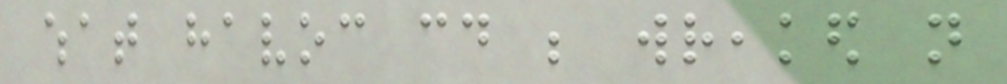what havoc could be wreaked not
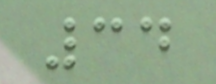34
